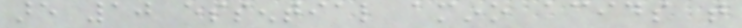are 10 essential amino acids that
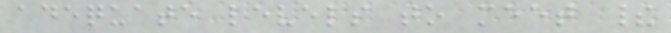adequate levels to meet their
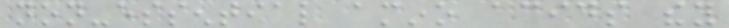non-essential amino acids they
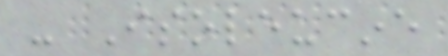- Isoleucine
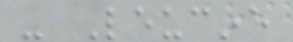- Leucine
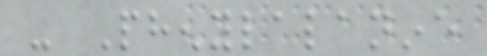- Phenylalanine
